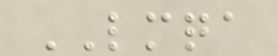LMQA
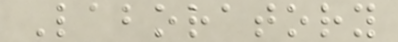Laboratory
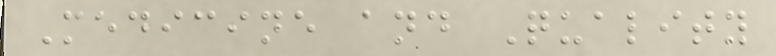Medicine and Quality
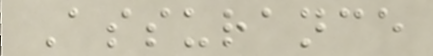Assurance
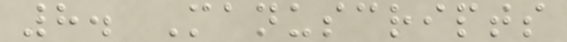8. Manuscripts
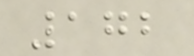172
